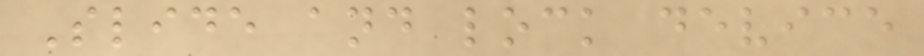Slide and lock device
